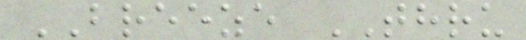BREEZE THRU
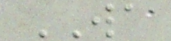WA
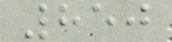850
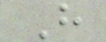H
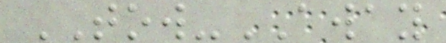TOW-AWAY
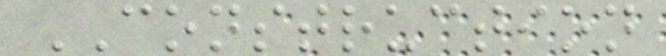CONSTRUCTION
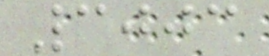3003
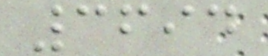3694
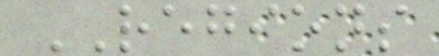REGIONS
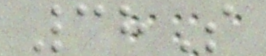38S
